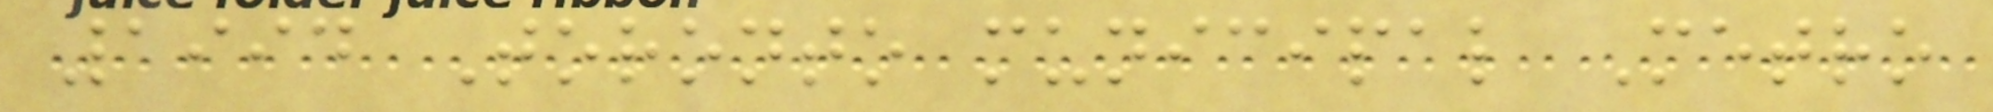1994 Toronto municipal Metro
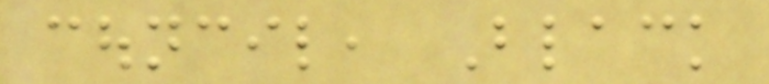council, Black
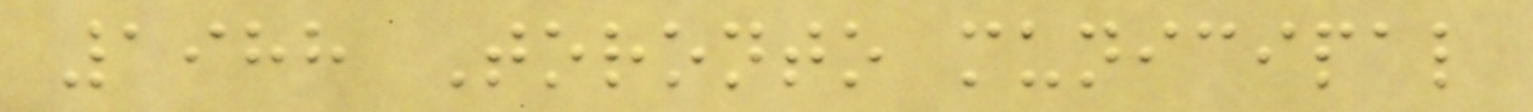1988 Toronto municipal
